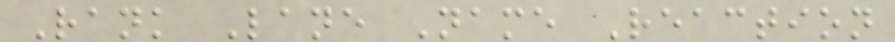Rank Lane Name Reaction
